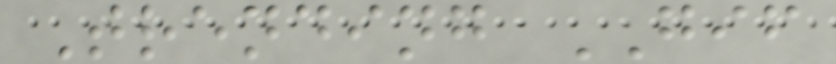Trending GIF
